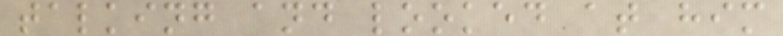talking and looked at him
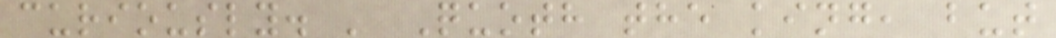curiously. ' Quoth the king, but
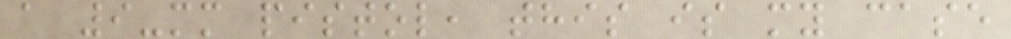a 9-mm pistol, this is my case
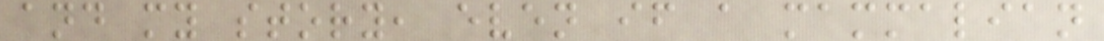and my story, even if a mammalian
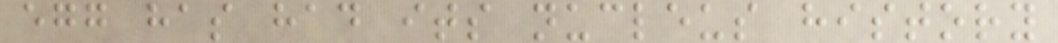egg has had its nucleus history
